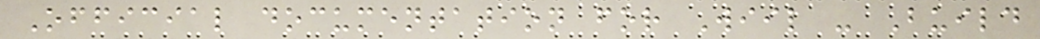Official documentation for Wiil - Build
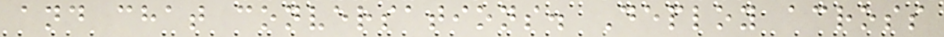and chat conversations. Deploy across
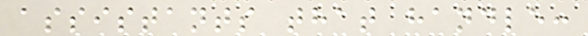assistants that handle:
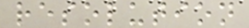resolution
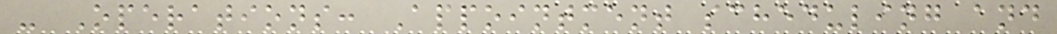- Operations: Appointment scheduling and
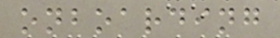onboarding
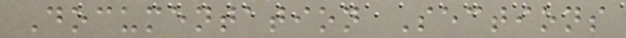Documentation Sections
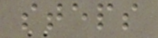steps
